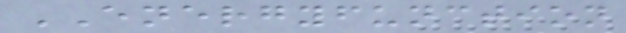ENERGYFUNCTION
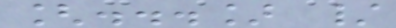[...] /
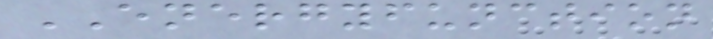ENERGYFUNCTION
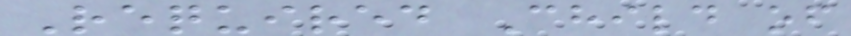Required Child of
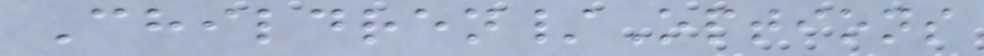Children/Options
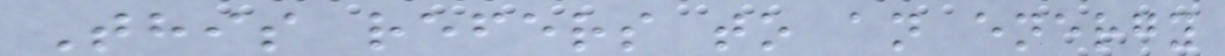This refers to an energy
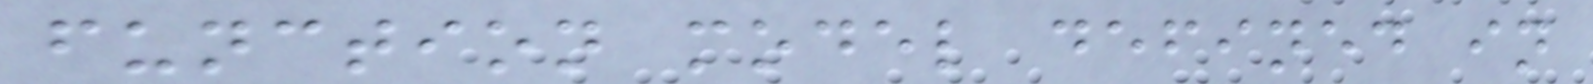function model defined in
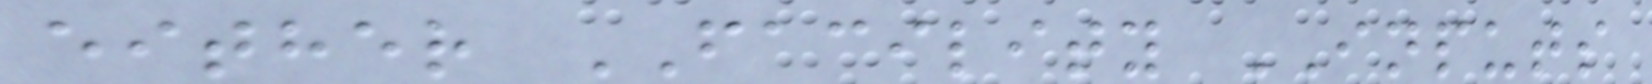either FACILITY INPUTS
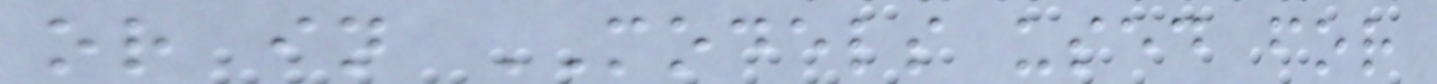or in MODELS used for
